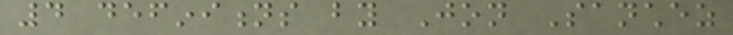4 definitions by Jon Sanchez
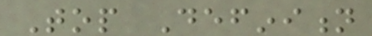Top Definition
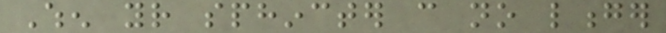When your sphincter can no longer
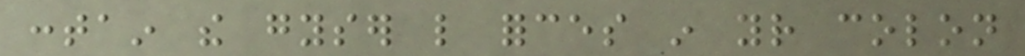contain the gyser like forces in your colon
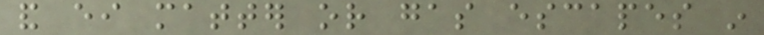and either matter or gas escapes in
